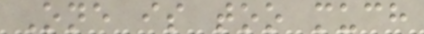One is too much
